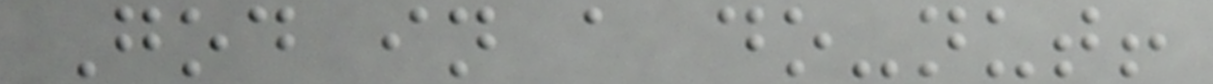God in a do-nut!
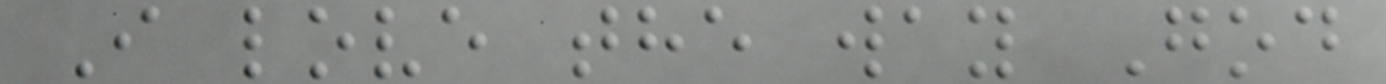I love the way God
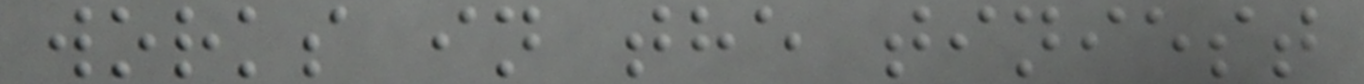works in the tiniest
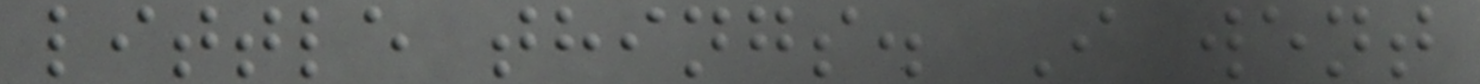little things. I went
